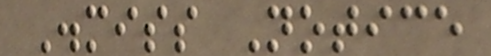Dismiss Notice
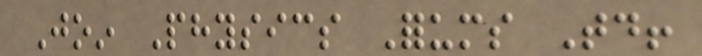Join Physics Forums Today!
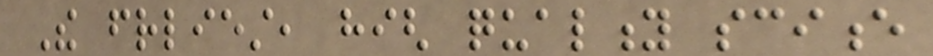The friendliest, high quality science
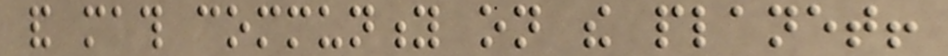and math community on the planet!
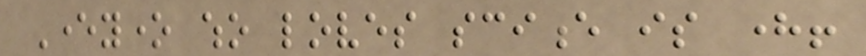Everyone who loves science is here!
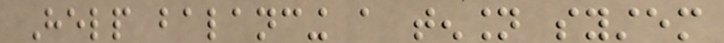Help balancing a tension system
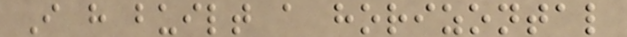I have built a horizontal
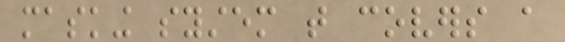masking system that covers a
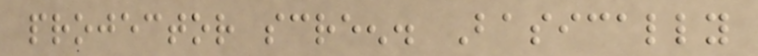projector screen. Basically
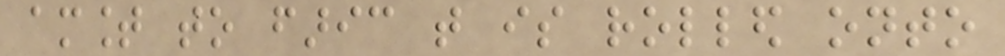amount to faric that is rolled onto
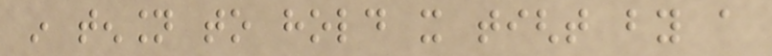in tension to hold it tight by a
